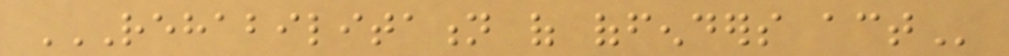REHABILITATION OF OFFENDERS ACT
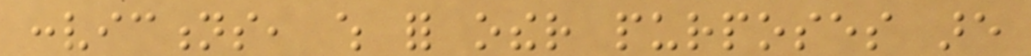convictions, which for other purposes are
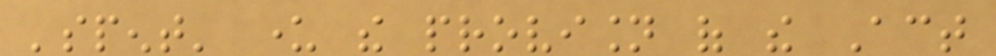'spent' under the provision of the Act
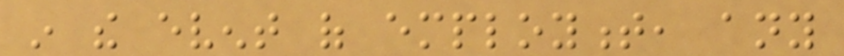in the event of employment, any
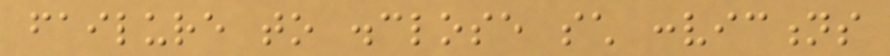failure to disclose such convictions
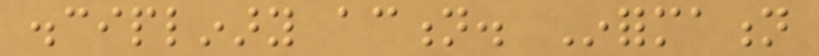disciplinary action. Information
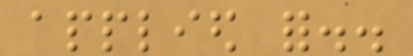applied for..
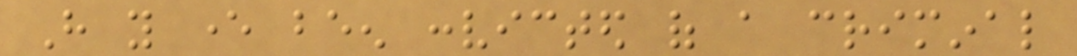Have you ever been convicted of a criminal
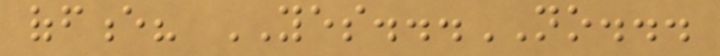offence? YES...NO...
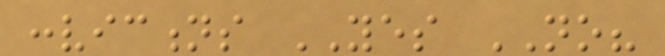convictions YES NO?
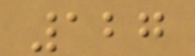127
